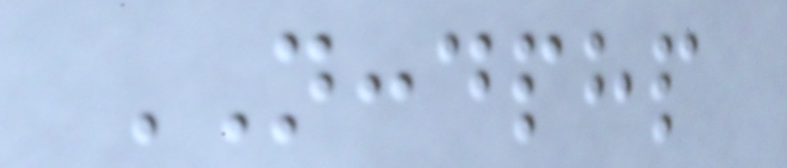NCCDPHP
